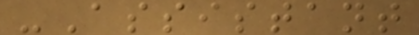-Assistant
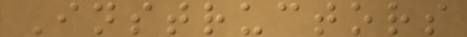Instructors
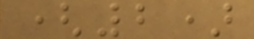(2)
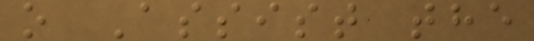o Assist the
